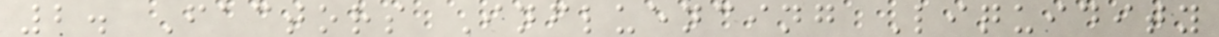2. Factors Influencing Liquidity
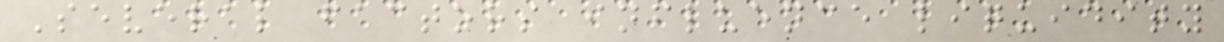Several factors influence liquidity
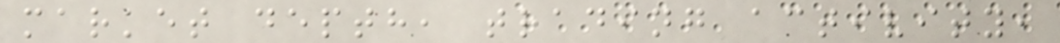market depth, trading activity,
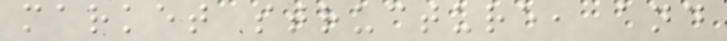market structure, and
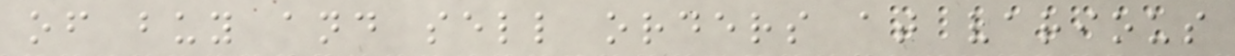of buy and sell orders at various
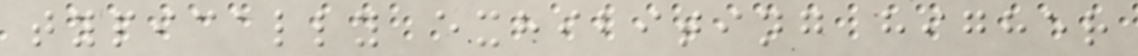typically exhibiting higher
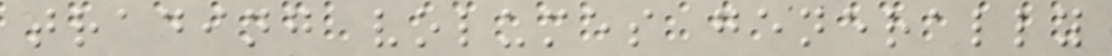trading volumes generally
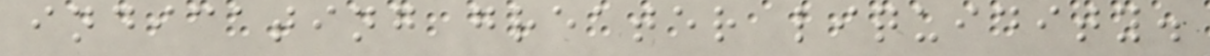indicating greater liquidity.
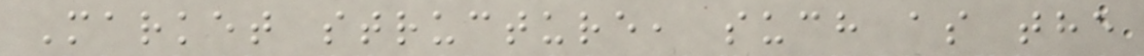Market structure, such as the
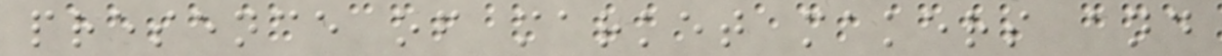presence of market makers and
